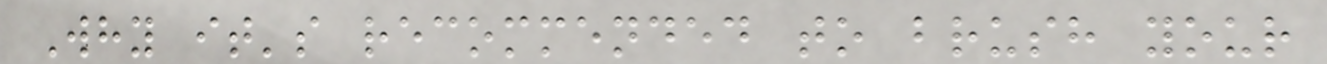Why it's recommended to brush your
